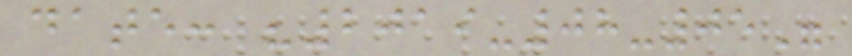date: "2019-08-05"
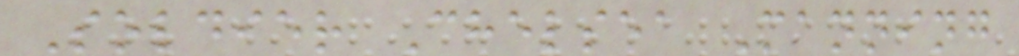Soldier Chelsea Manning
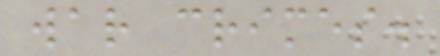war crimes.
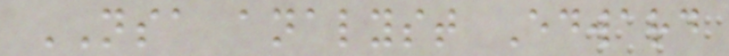NSA analyst Edward
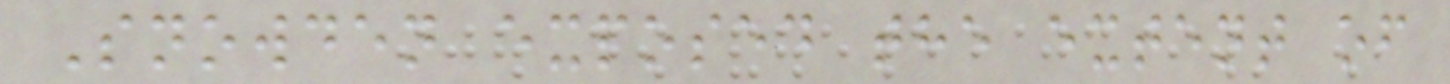Snowden exposed the extent of
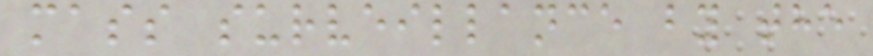mass surveillance by the
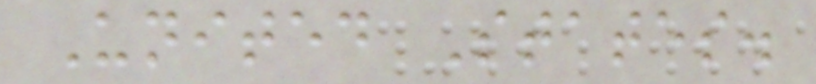United States.
